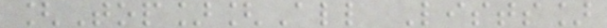[Top][All Lists]
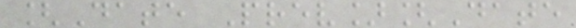[Date Prev][Date
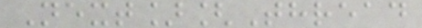Next][Thread
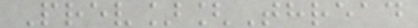Prev][Thread
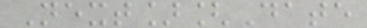Next][Date
